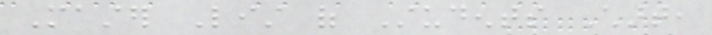Master List of Students Chart,
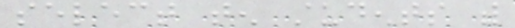select ten students with
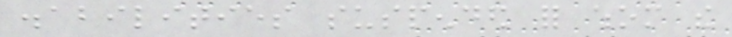disabilities suspended for whom the
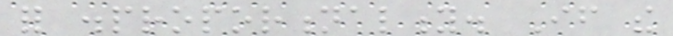for disproportionality. If the
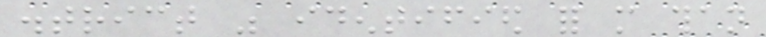district was identified for more than
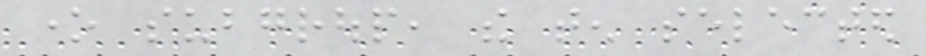one subgroup, the ten selected
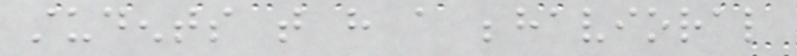students that have a behavioral
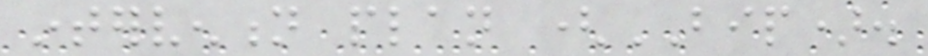intervention plan (BIP).
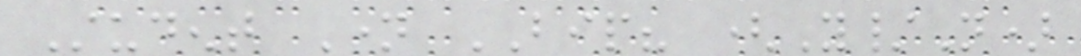Student Name BIP? (Y/N)
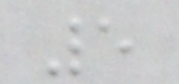5
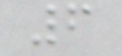6
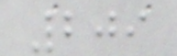209
